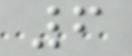6
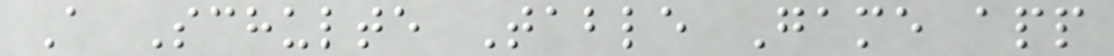A Schulte Table Game app
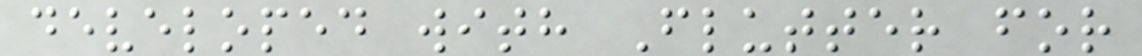developed with Flutter for
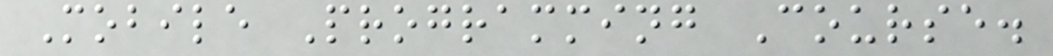Mobile Programming Course.
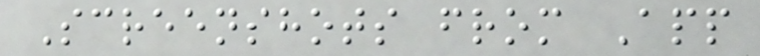Screenshots from App
